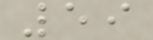59
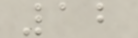12
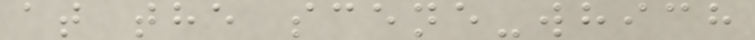at the scene-which
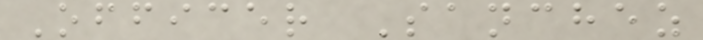Officer Sanchez
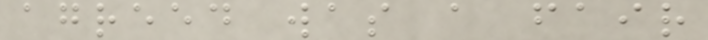agreed was a fair
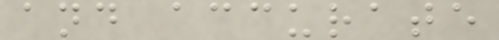and accurate
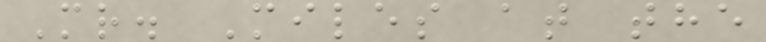Mr. Miles at the
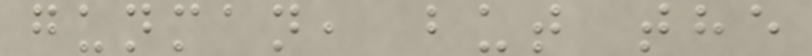gunman, but the
